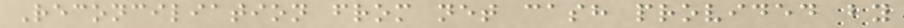Reconciliation from net cash provided by
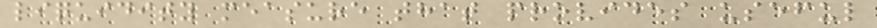liquidity measure that provides useful
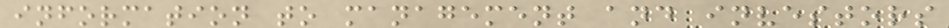information to management and investors
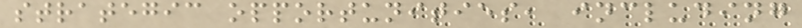strategic opportunities, including
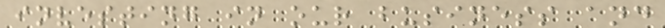investing in our business and
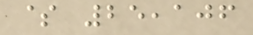$ 25,106
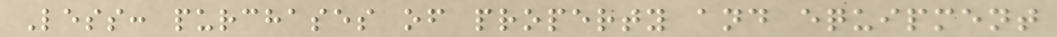Less: purchases of property and equipment
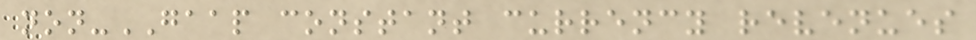non-GAAP constant currency revenues
